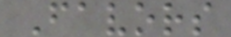Favors
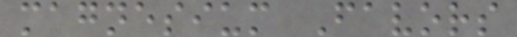magnesium Favors
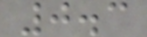0.3
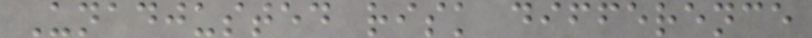Unadjusted risk difference
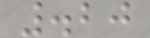.20
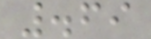.69
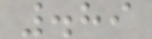.89
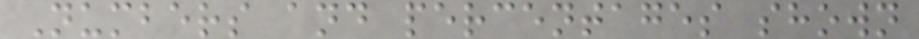Numbers and percentages shown
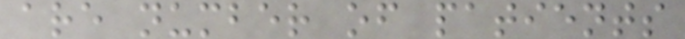are number of patients
